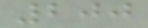200
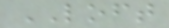LOFT
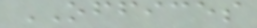OFFICES
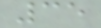35
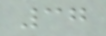37
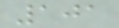101
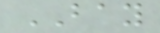BAY
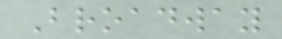Broadway
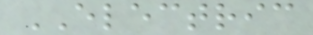ELECTRIC
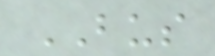BUS
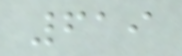619
